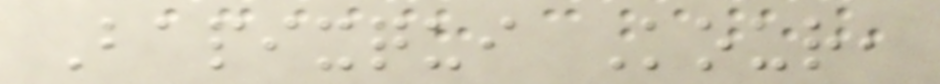Bapixqui Kour,
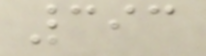393
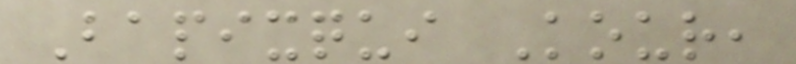Bapixqui Kour,
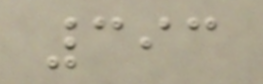393
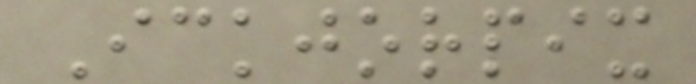Ickjorpix
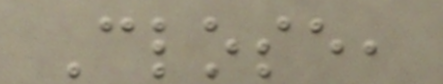Close,
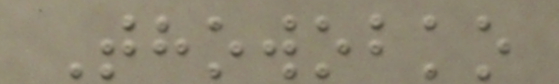Thowobko
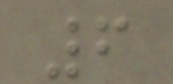6
